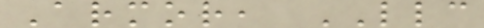Armor, LLC
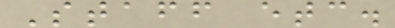Staff etc.
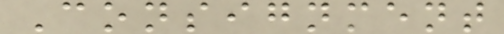Consignment
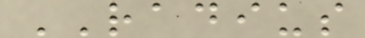RADIUS
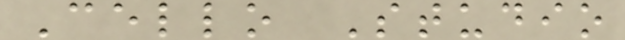Cello Studio
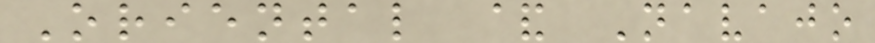Oriental & Navajo
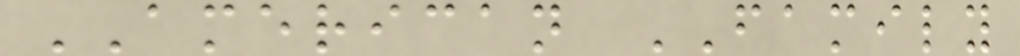AMERICAN FAMILY
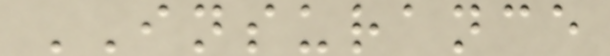INSURANCE
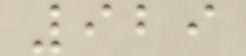929
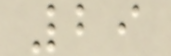29
